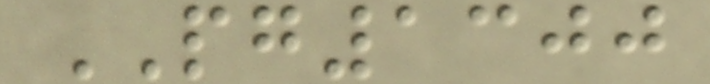PG1300
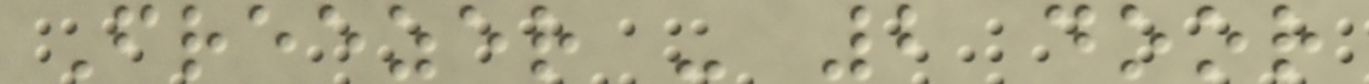Freezer - 2 door
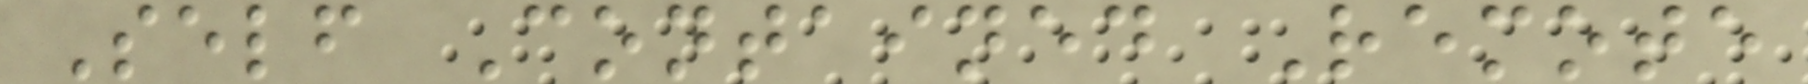Self Contained Remote
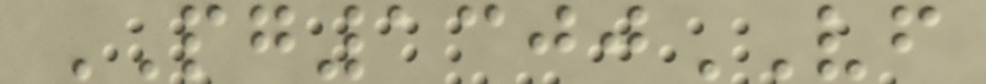PG1300VF
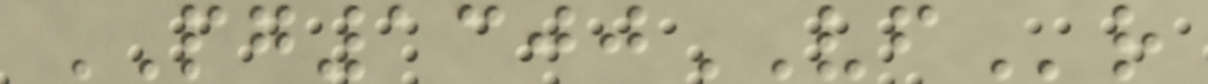PG1300VFr
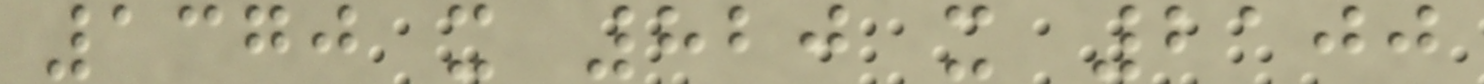1370 x 820 x 2100
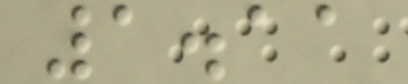1.11
